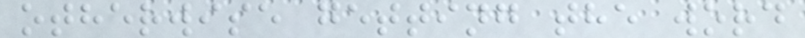otherwise getting the word
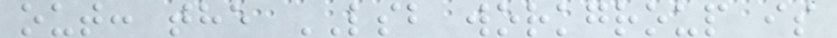out: the LSB workgroup is
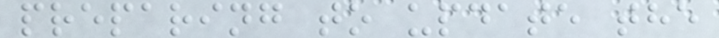preparing to update the
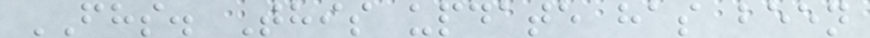FHS. This update has been
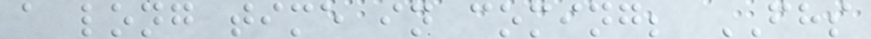a long time in coming; FHS
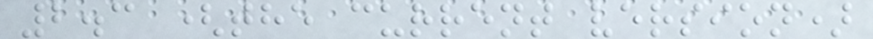2.3 (the current version)
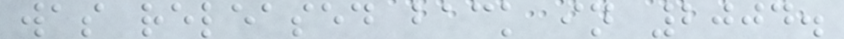was released back in 2004.
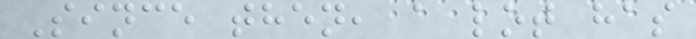Since then, a lot has
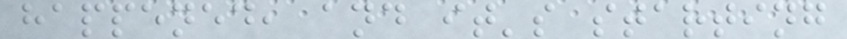happened, and it's starting
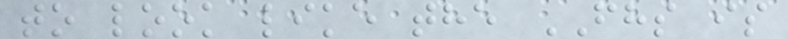to look like the FHS is
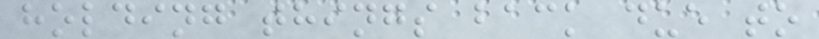holding things back due to
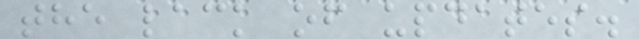the lack of updates.
